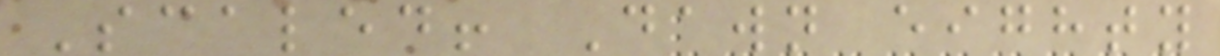Scaled! Dawn eighty
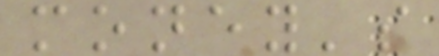money's
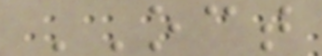OCT
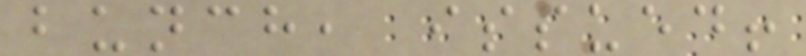bunch, issued!
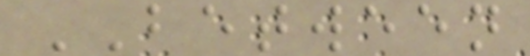BETWEEN
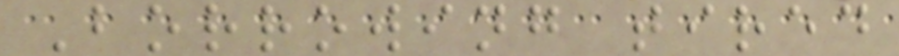Borrowing tired
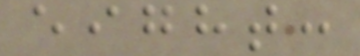eight:
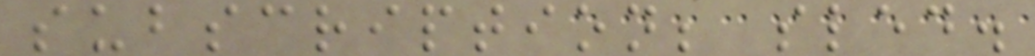subscription; sled.
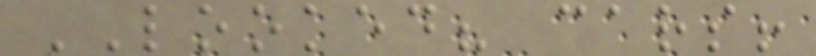LOOKED? cars!
